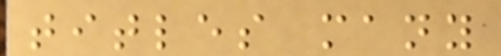titles many
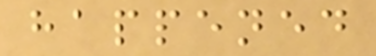happened
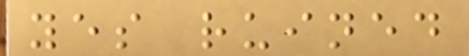yes ruined
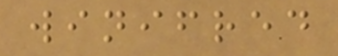winifred
